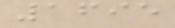1695
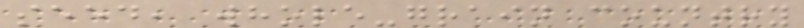seed, whole-grain country
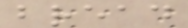bread
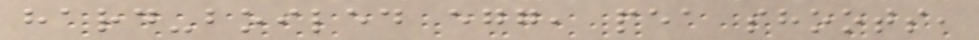hard-boiled egg, pea shoots,
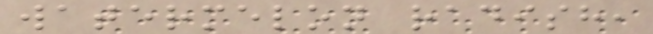watermelon radish,
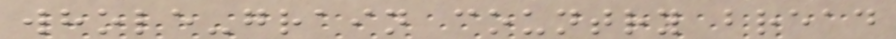whole-grain country bread
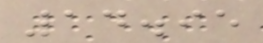14.95
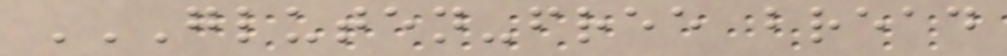GLUTEN-FREE BREAD
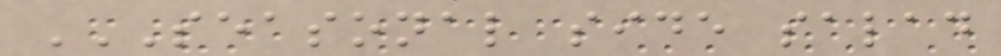SEASONAL SIDE SALAD
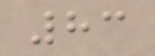83
